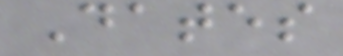Dates
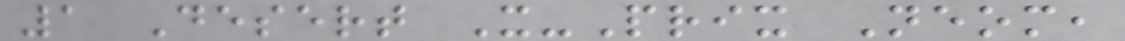1 Desert X-Prix Neom,
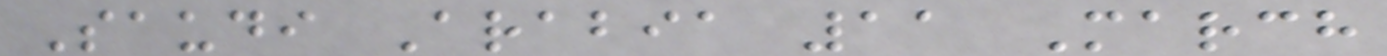Saudi Arabia 11 March
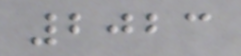2023
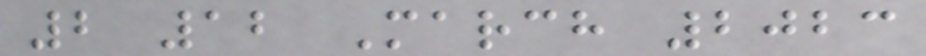2 12 March 2023
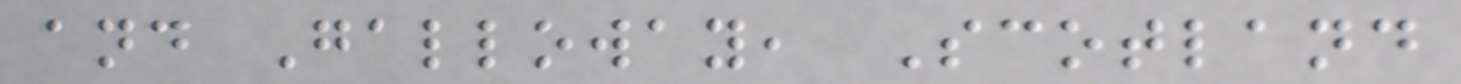and Galloway, Scotland
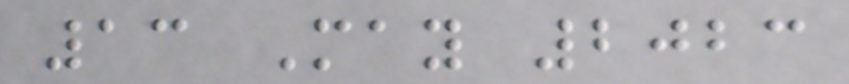13 May 2023
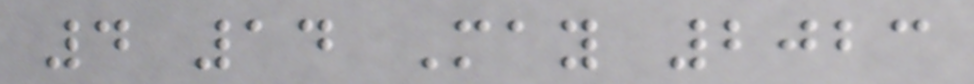4 14 May 2023
